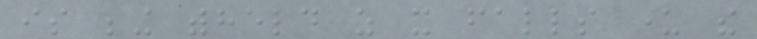is being withheld as it falls under the
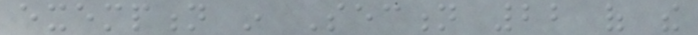exemption in Section 22 of the
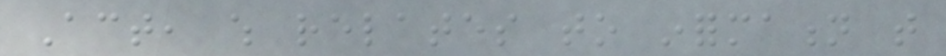Act, which relates to information that
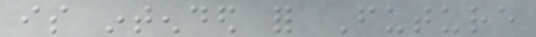is intended for Future
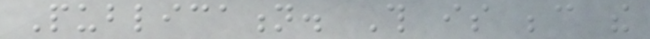Publication. This is because the
